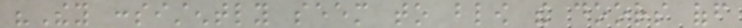"They consistently seem to blow the doors off
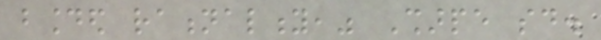bounded rationality," Sharpe said.
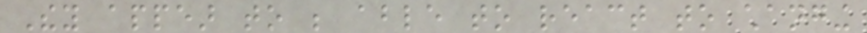They appear to be able to react to changing
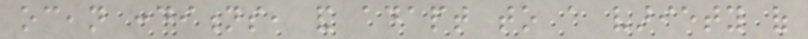ocean conditions, and adapt to a variety of
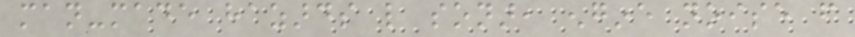man-made hazards like sonar, engine noise from
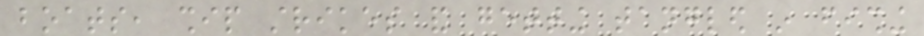boats, ship strikes and getting tangled in fishing
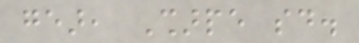gear, Sharpe said.
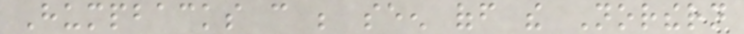Humpbacks can be seen off the Northern
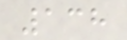138
